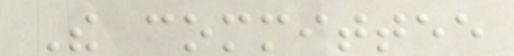The committee
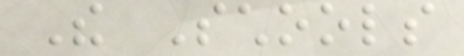The Schools
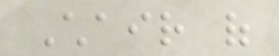Chair of
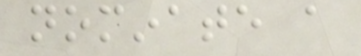nominate a
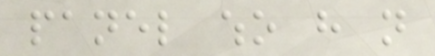panel who have not
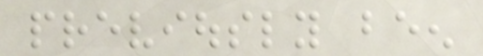previously been
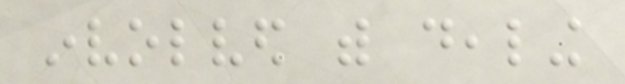involved with dealing
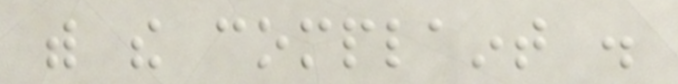with the complaint .
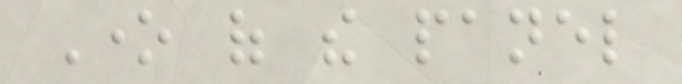One of the panel
